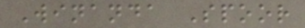Winanda Spoor
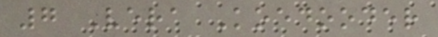7 Vera Koedooder
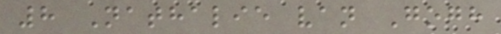8 Nathalie van Gogh
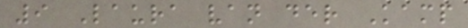9 Laura van der Kamp
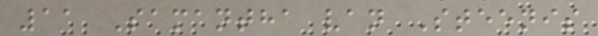11 Samantha van Steenis
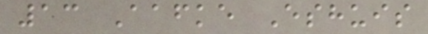13 Aafke Eshuis
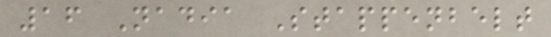16 Nadia Stappenbelt
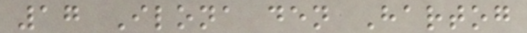17 Ilona den Hartog
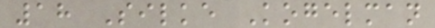18 Silke Kogelman
